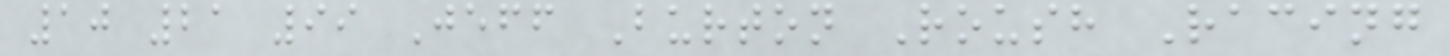10 21 99 Jeff Burton Roush Racing
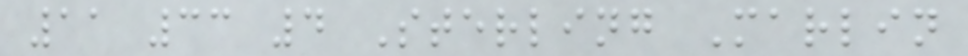11 33 4 Sterling Marlin
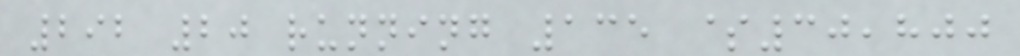292 20 running 135 $30,800
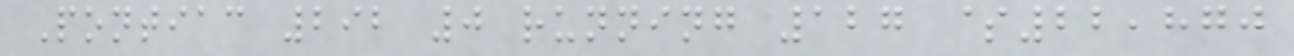Pontiac 292 0 running 127 $22,870
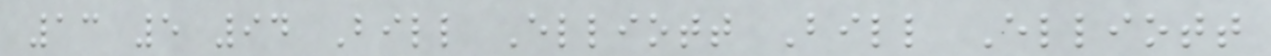13 5 94 Bill Elliott Bill Elliott
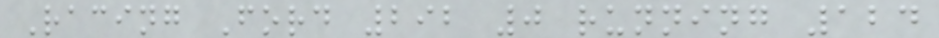Racing Ford 292 0 running 124
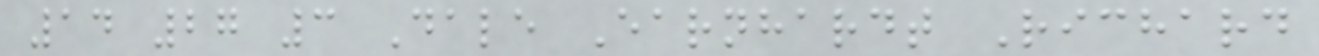14 27 3 Dale Earnhardt Richard
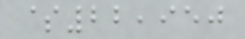$22,950
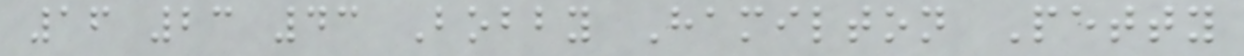16 23 43 Bobby Hamilton Petty
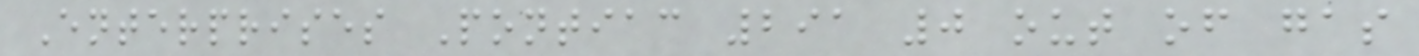Enterprises Pontiac 291 0 out of gas
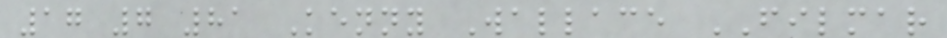17 7 81 Kenny Wallace FILMAR
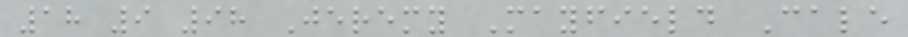18 9 98 Jeremy Mayfield Cale
